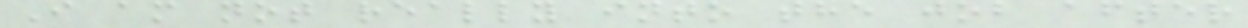I am not really into the job after
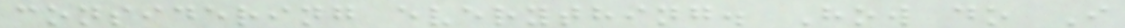considering everything. How do I
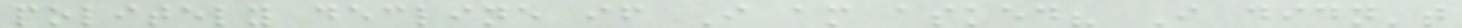politely decline if I am asked? I didn't
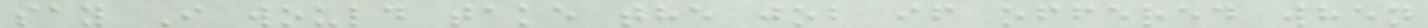say I would take the job if offered when
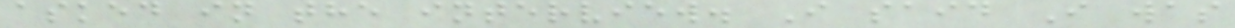asked in the interview. I said I was
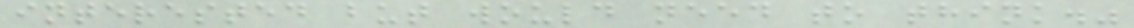interested but would need to think."
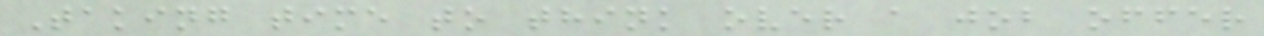Taking time to think over a job offer
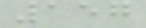157
